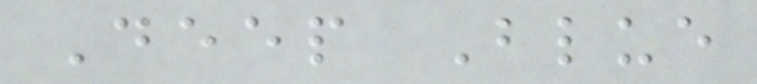Deep Blue
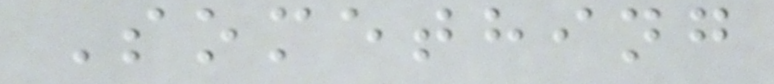Something
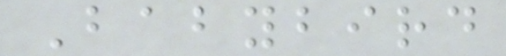Babybird
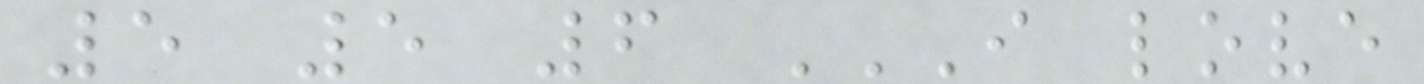5 5 6 I LOVE
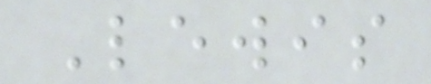Lewis
